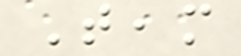Team
